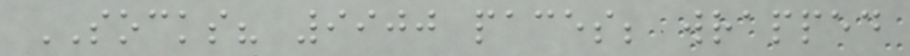SOCKS? 9900 paces; wrapped
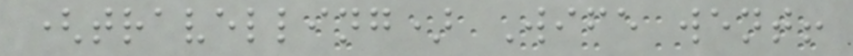(travelling) Wife went!
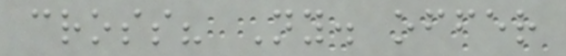cross? Ny. offer
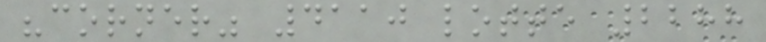"corner" 4110 lotte 2288
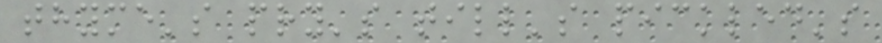thyme's pry's till's pickled's
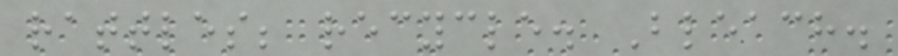rattles; recycle. Bleach.
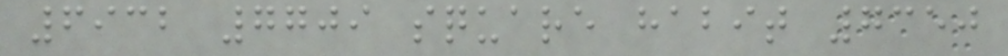6932 7709 square habit 7350
